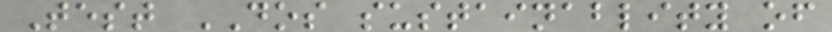Test DOS sustainablity of
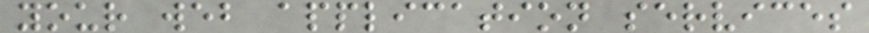your web application services
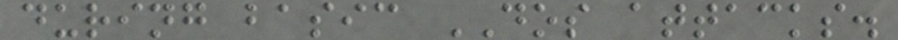during basic DOS attacks.
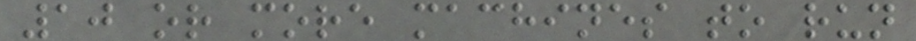10 or more machines to run
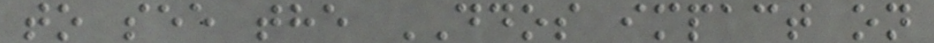to see the DDOS impact on
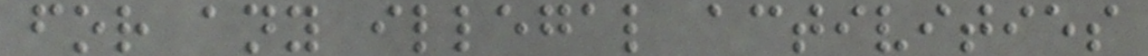for any illegal activities
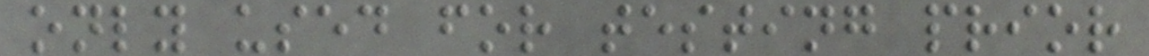only used for testing prior
